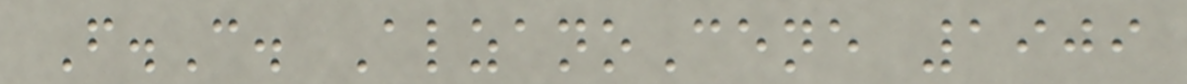F.C. AlzanoCene 1909
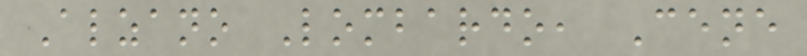Alzano Lombardo, Cene
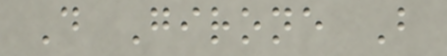D Girone B
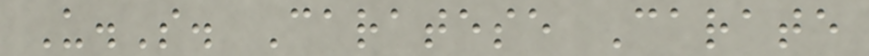U.S. Caratese Carate
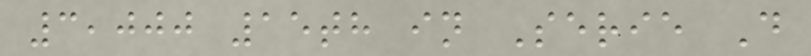3,000 15th in Serie D
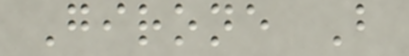Girone B
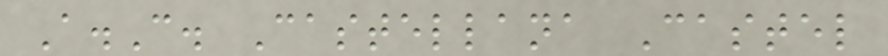A.C. Castellana Castel
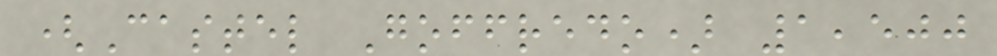(Castel Goffredo) 1,500
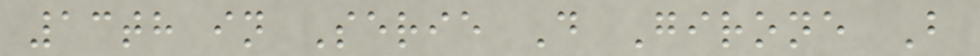13th in Serie D Girone B
